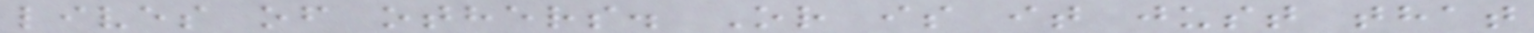lives of others. Or is it just that
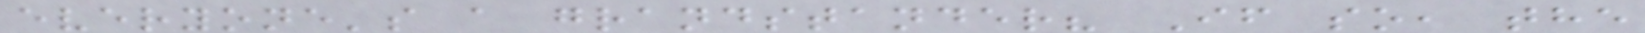everyone's a grandstander? If so, the
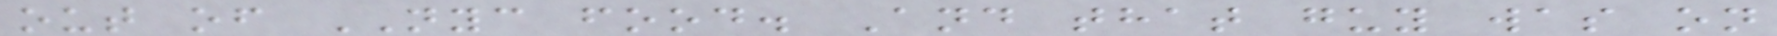out of NYC food. And that guy was on
